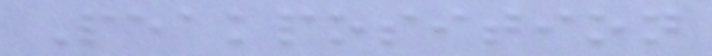Peakposition
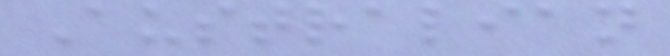Australian
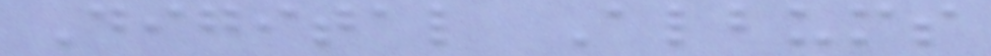Digital Albums
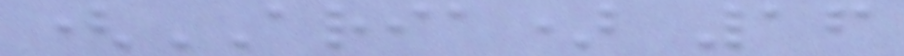(ARIA) 16
